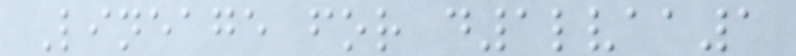Lineage for d1lvaa1
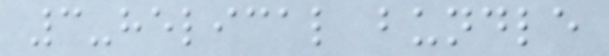3-helical bundle
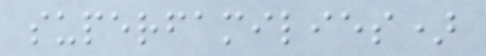superfamilies)
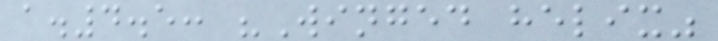a.4.5: "Winged helix"
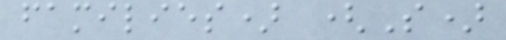families) (S)
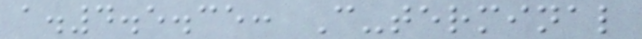a.4.5.35: C-terminal
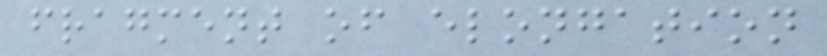fragment of elongation
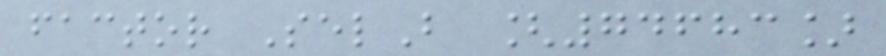factor SelB [74683]
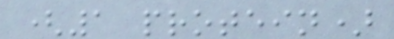(1 protein)
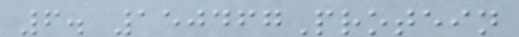6. 150467Protein
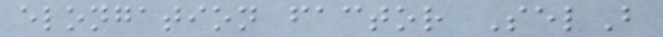elongation factor SelB
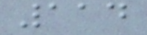114
